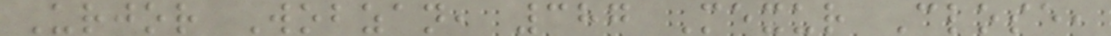Urjor Wobzan, 387 Mexur Close,
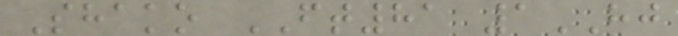Shako FT81 1HJ
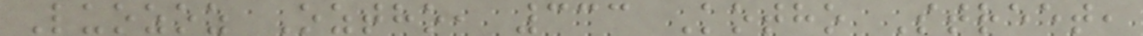Luozoz Oztho, 333 Kotho Street,
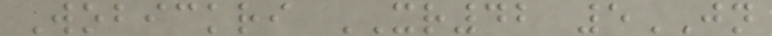Wobickri XR42 5JN
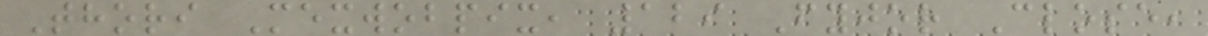Thori Mexwobpix, 129 Fyjor Close,
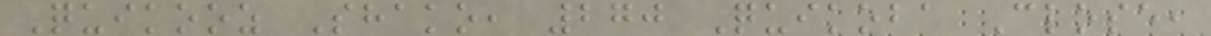Quikooz Shako, 270 Quikoba Close,
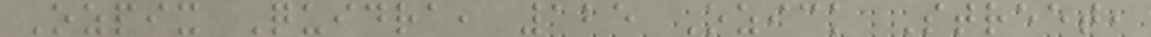Ozpix Quidra, 125 Ozick Street,
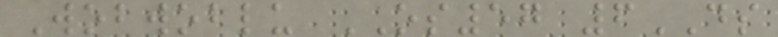Wobwoblu OS57 6DS
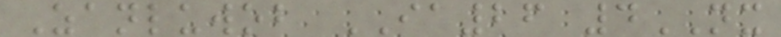Zanluwob IA26 4NX
